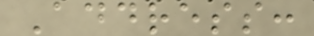Address:
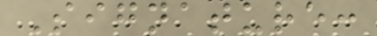Signature:
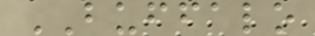BUFFALO
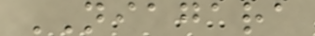NIAGARA
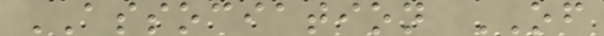ASSOCIATION OF
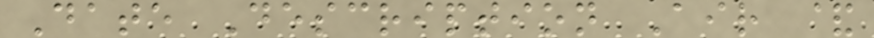Date Description Air &
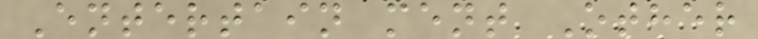Entertain ment Other
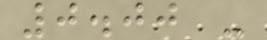0.00 -
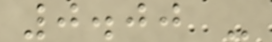0.00 -
